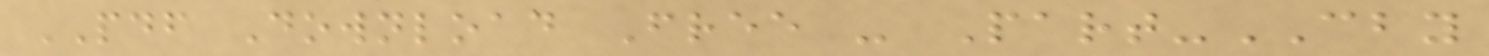PDF Download Free - Part-CBY
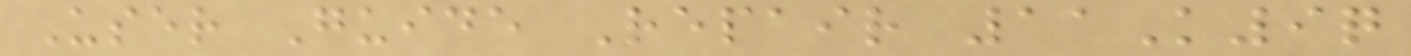User Guide Repair 11K9q
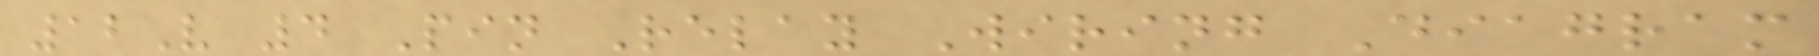12V 4 Pin Relay Wiring Diagram
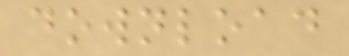download
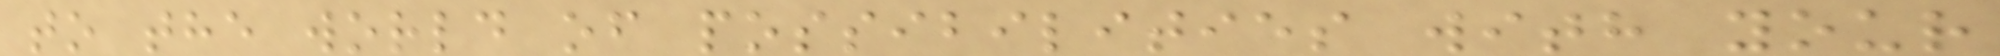to the world of possibilities with your
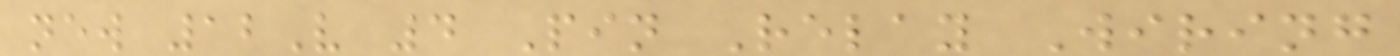new 12V 4 Pin Relay Wiring
